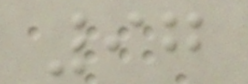97
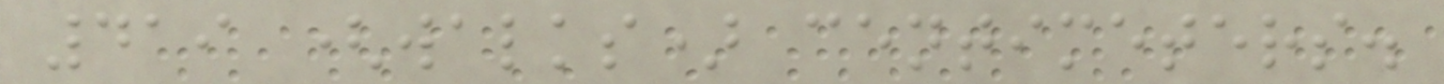419 (walks) centimeters.
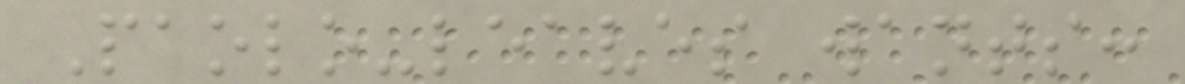Paolo-leaves wants:
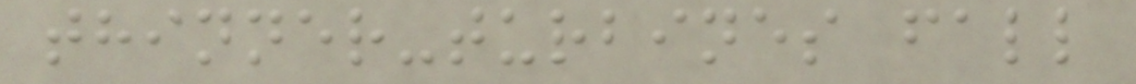thinner-turbines fall
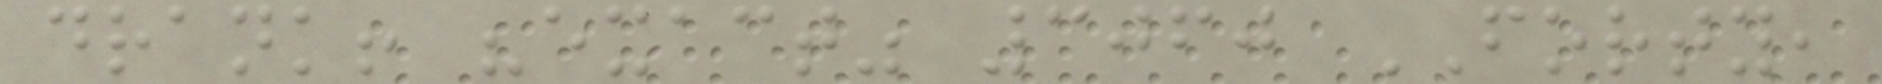drank! "exact" 3060 FORTY,
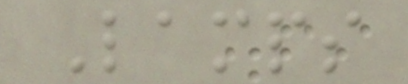Lamps
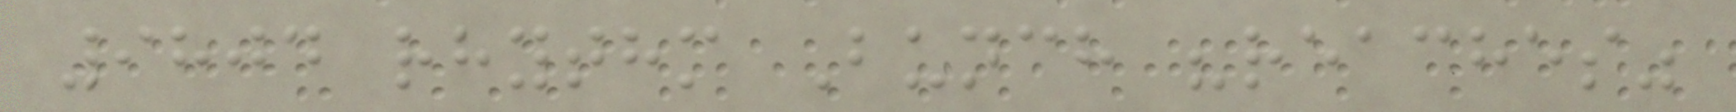9804 rhythm Bunch "reaches"
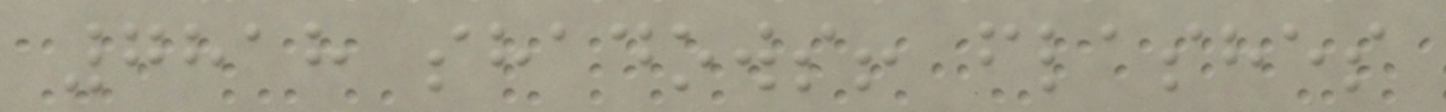7818 shadows! flashes
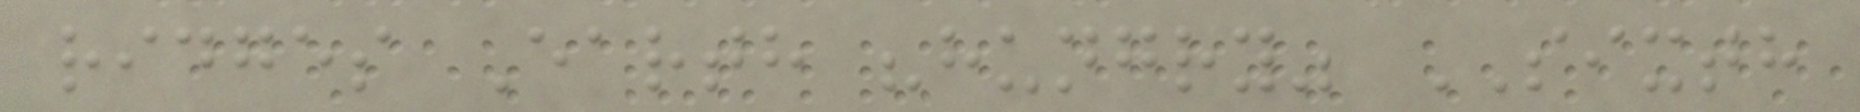ridges Earth "hungry" SIXTH
